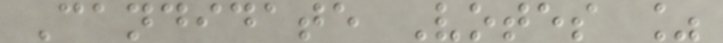Candidate Votes %
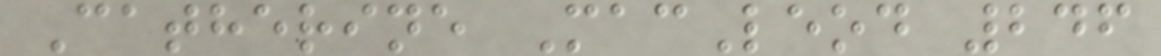Catherine MacLeod 246
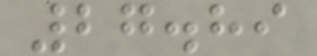27.89
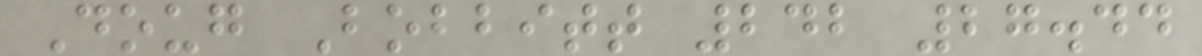Doug Bobbitt 242 27.44
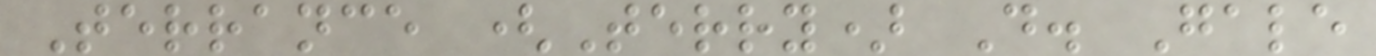Terrance (Terry) D. Gale
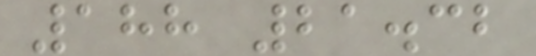188 21.32
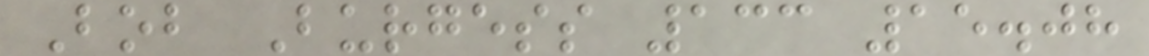Bob Burgess 133 15.08
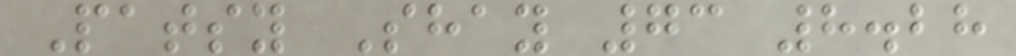Patsy Shay 73 8.28
